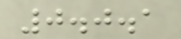0.0.1
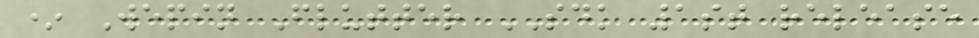* Wepin Flutter SDK 1st release
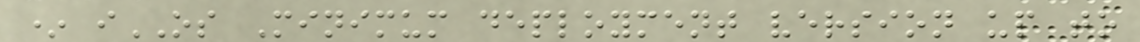* iOS Minimum deployment version up to
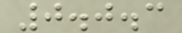0.0.3
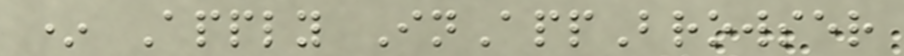* Apply InAppBrowser
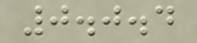0.0.4
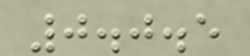0.0.5
